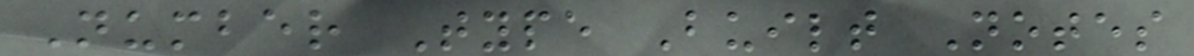Number Type Built Notes
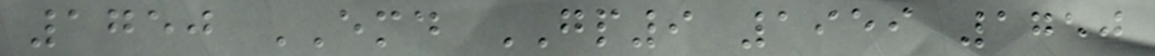1750 EMD GP9 1959 1750
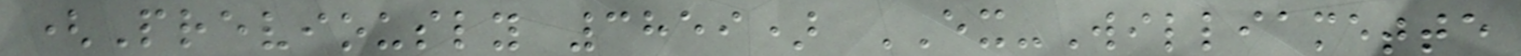(Previously 3859) EX-Williamette
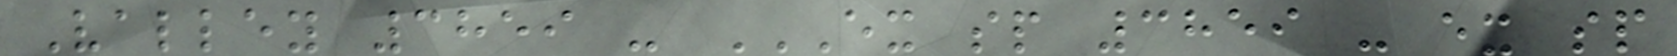Valley 3859 - EX SP 3859 - EX SP
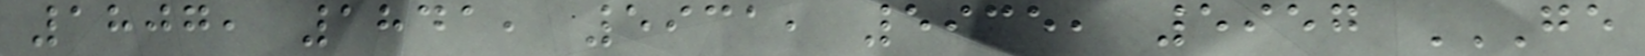1807, 1841, 5931, 5935, 5957 GE
